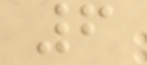6
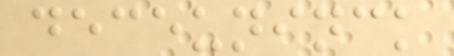deceuninck
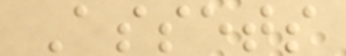Assets
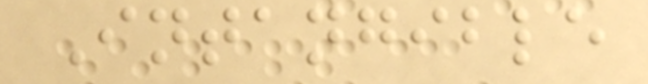Intangible
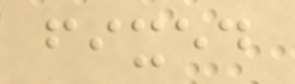fixed
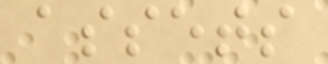assets
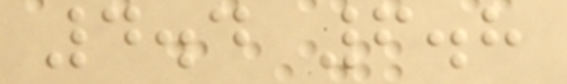4.4 6.8
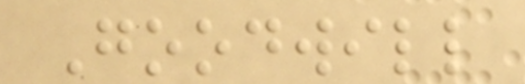Goodwill
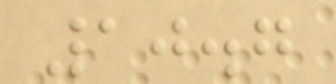10.7
